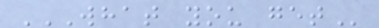WHAT YOU GET
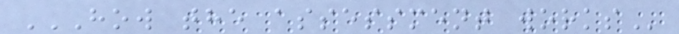HOW THE ASSESSMENT WORKS
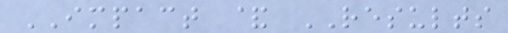IMPACT & RESULTS
